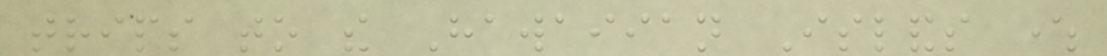trips to the Hawaiian Islands where
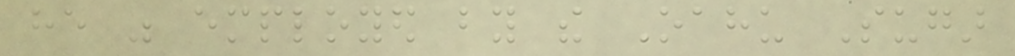he was employed by the Oahu Sugar
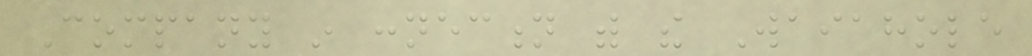Company in connection with the Waiahole
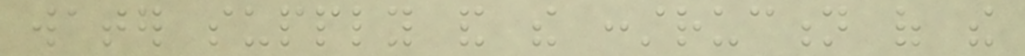water supply and the construction of the
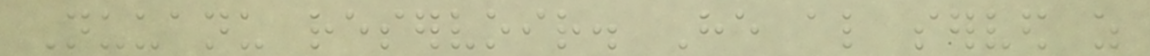Nuuanu reservoir. He also served as
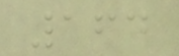164
